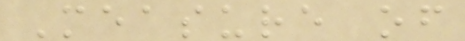Measure of
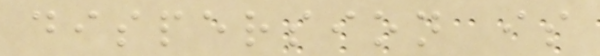dispersion is
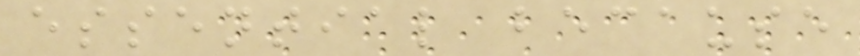essential because
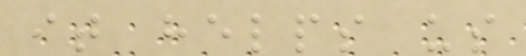it helps us
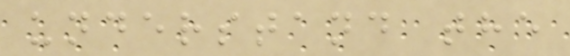understand the
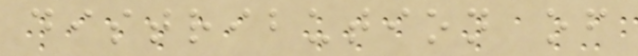distribution of
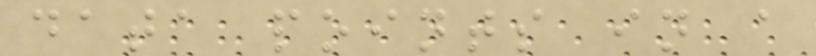data points in a
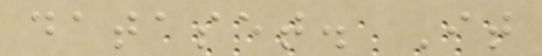dataset. It
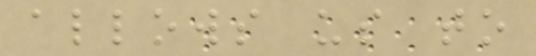allows us to
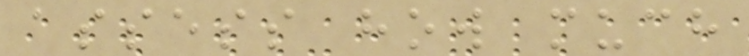assess how much
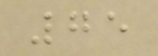75
